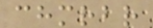chmrbr
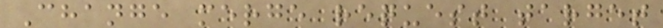Change merge request target
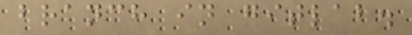branch in gitlab.
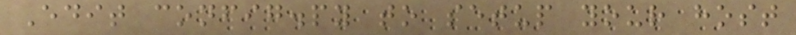Edit config.py to setup your host
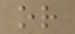or
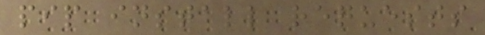pip install requests
